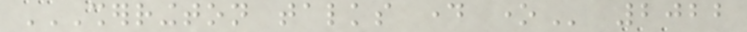SHERRINGTON TALKS DAY ONE 2022
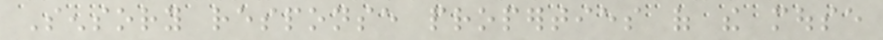Sensory response properties of the mouse
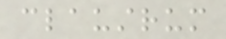claustrum
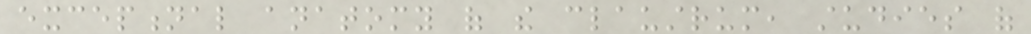exceptional anatomy of the claustrum, studies of
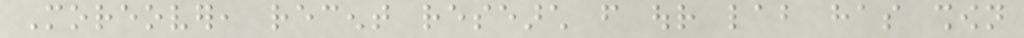Moreover, recent research from our lab has shown
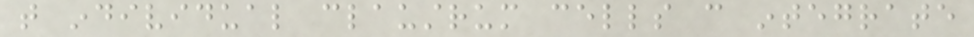that individual claustrum cells can integrate
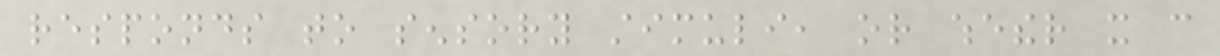responds to sensory stimuli, or whether it can
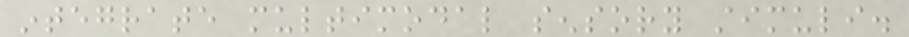integrate multimodal sensory stimuli.
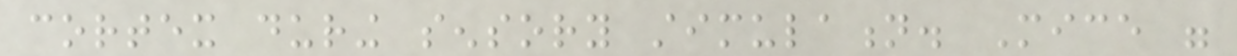cortex during sensory stimulation. Mice were
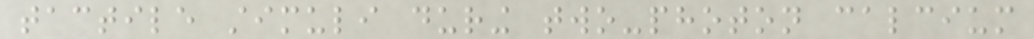tactile stimuli during two-photon calcium
